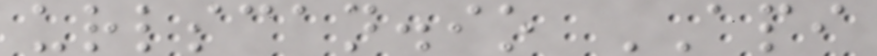urlscan.io API
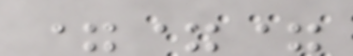===
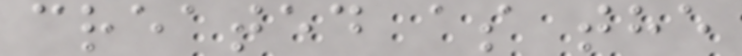created as the
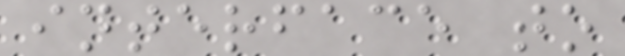interface to
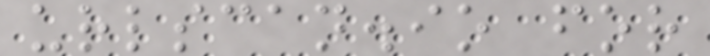urlscan.io for
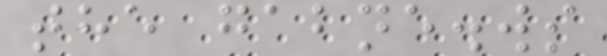the gabne.ws
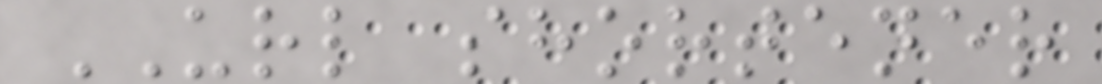URL shortener
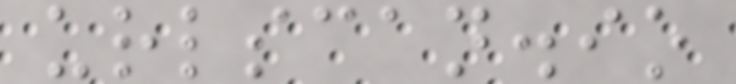urlscan.io
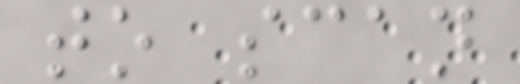to scan
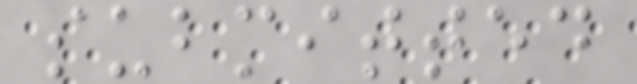submitted
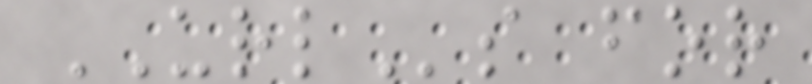URLs for
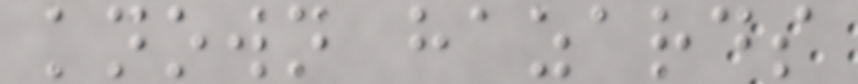known hazards
